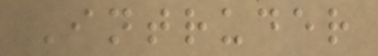Intruder
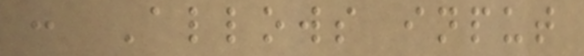: Allows input
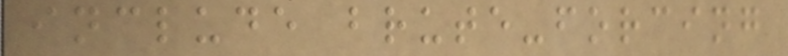include brute-forcing
